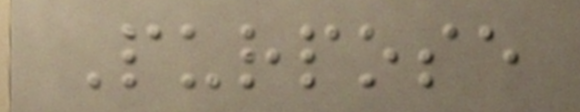Purpose
